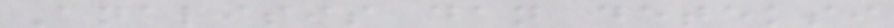Analisis dan deteksi
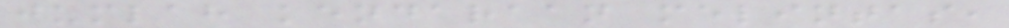jumlah kendaraan melintas,
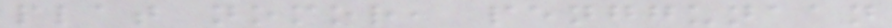plat nomor, penggunaan
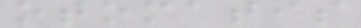otomatis
